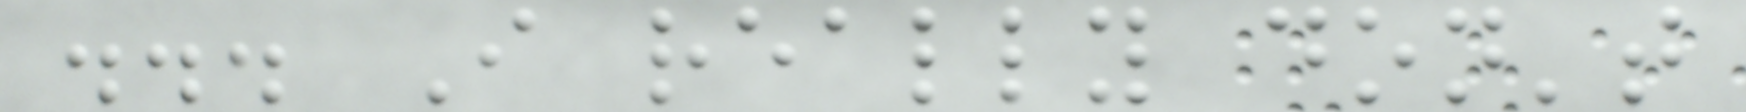... I really don't
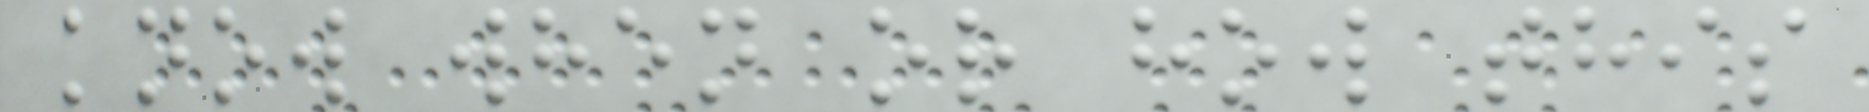know when or how this
